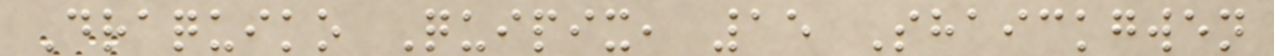Draquiko Quipix, 15 Shaickgwen
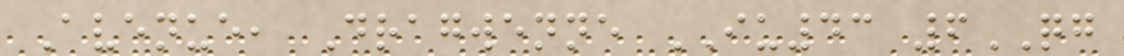Avenue, Dragwenne IU43 6QG
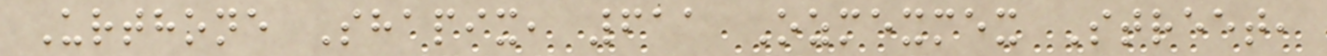Urthone Shapix, 611 Ozmexmex Street,
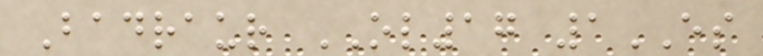Badraur OL17 1ES
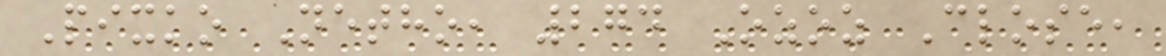Pixko Netho, 274 Ozoz Close,
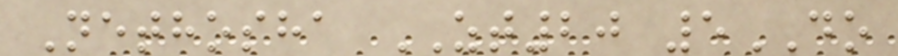Nethosha ZT20 5DO
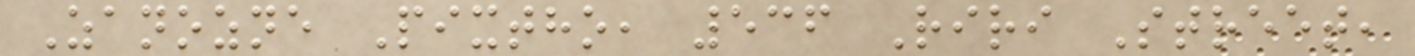Zanozne Pixtho, 536 Riri Street,
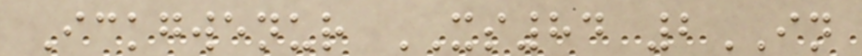Ickgwenur XS84 2IN
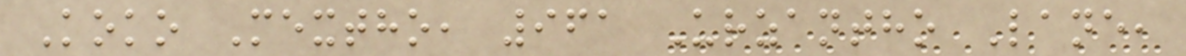Koko Mextho, 961 Urzantho Lane,
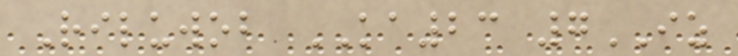Riluwob KA23 7IZ
